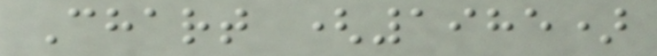Chart (1985)
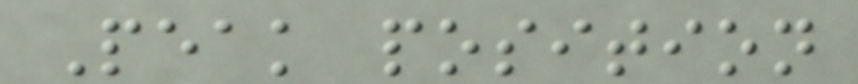Peak position
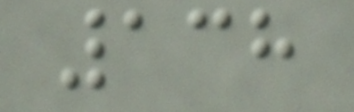138
